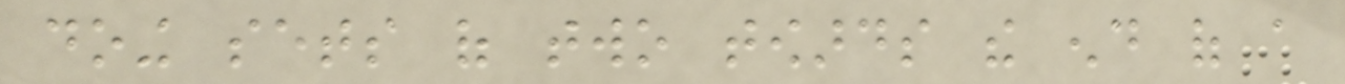doing sets of two towards the end of a
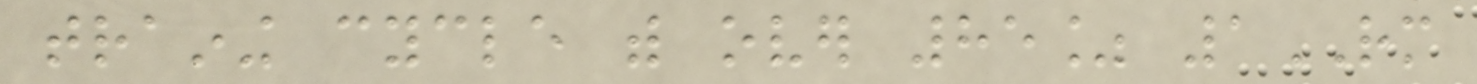training cycle with over 85% 1RM
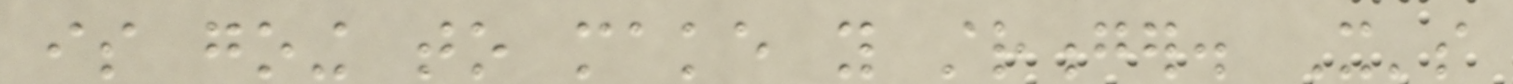is going to make you stronger. It's
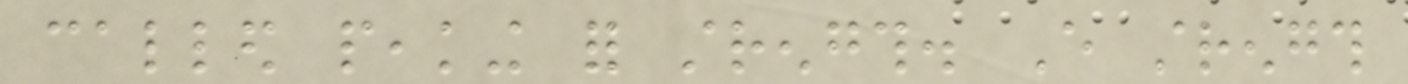called peaking for strength. Every strength
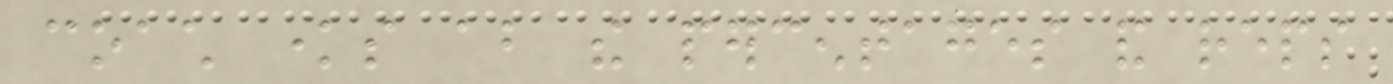coach knows about the percentages and reps
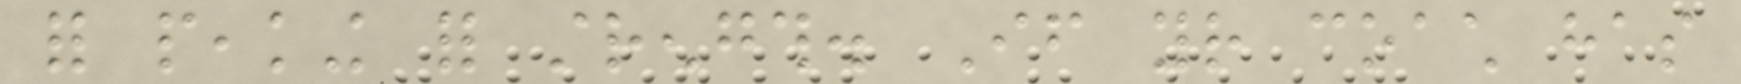for peaking for strength. If your coach has
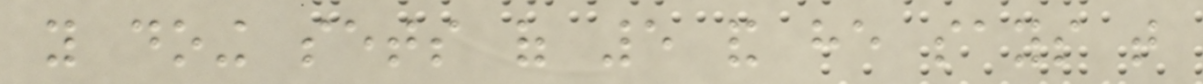you doing sets of 5 and he says that
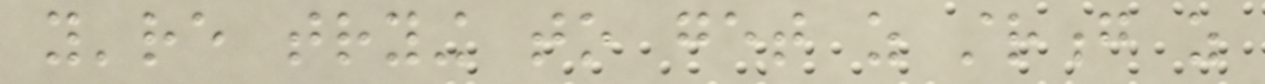you're trying to get as strong as
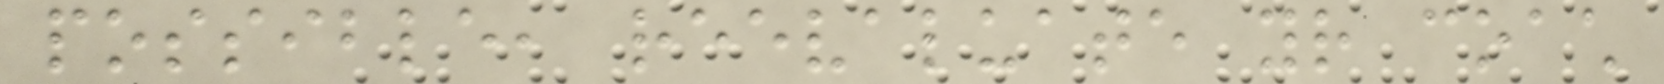possible, reevaluate your coach
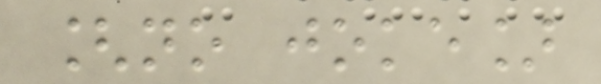[no joke]
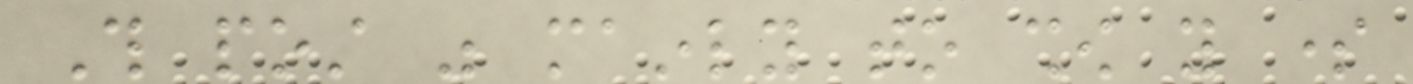This post was mainly to show you some
